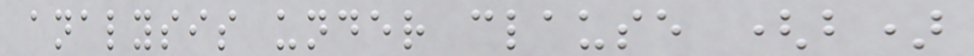analysis under clause (b)
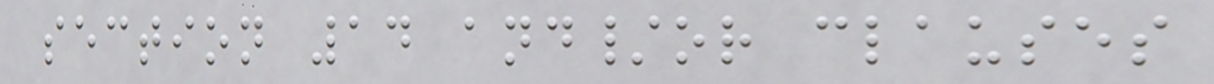section 14 and/or clauses
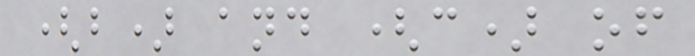(b) and (c) of
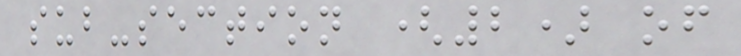sub-section (2) of
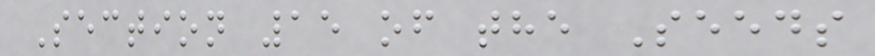Section 15 of the Seeds
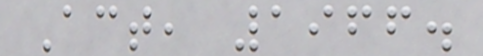Act, 1966.
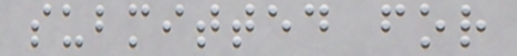submitted for
